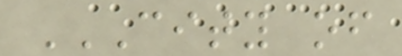CITY OF
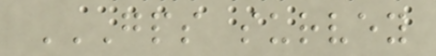GPS SURVEY
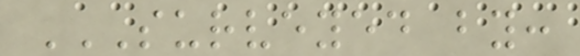SURVEYED BY:
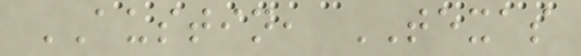AUSTIN, TEXAS
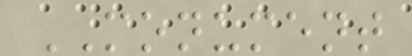MONUMENT
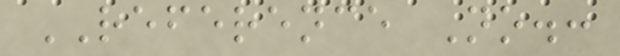REFERENCE No.:
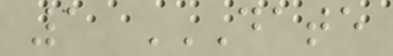1 DATE
